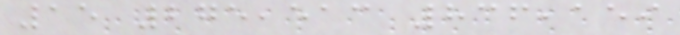15 275,513 836,159
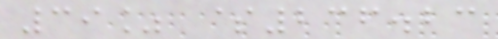39% $236.23
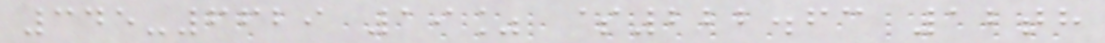345-6629 19% $222.63 12th
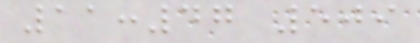11:47 509
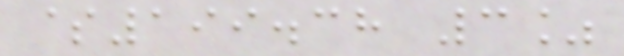$199.38 3%
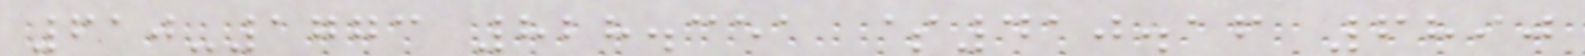610-1773 828.351 $410.16 6890
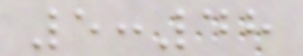5:48
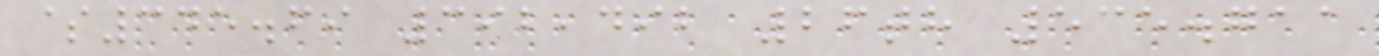$345.69 392,492 26th 535.711
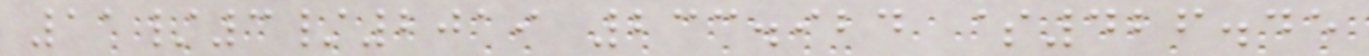11/3/2019 233.924 $426.45
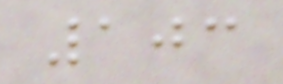103
